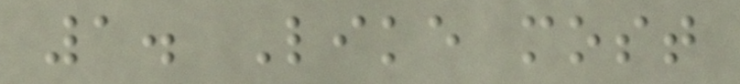1. Like most
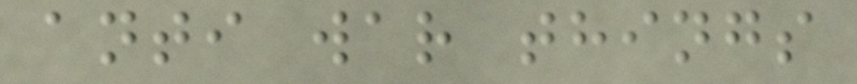anti war things
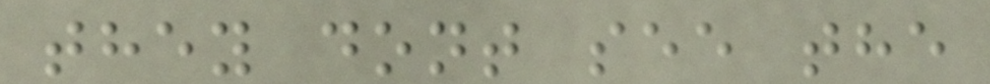they dont see the
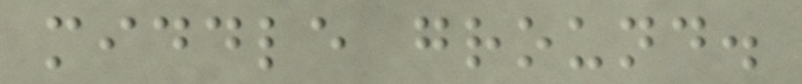middle ground.
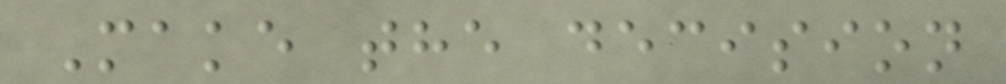Make the decision
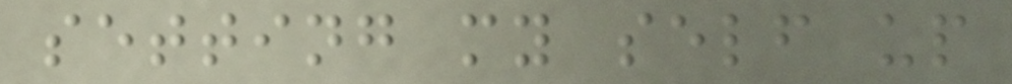setting my self up
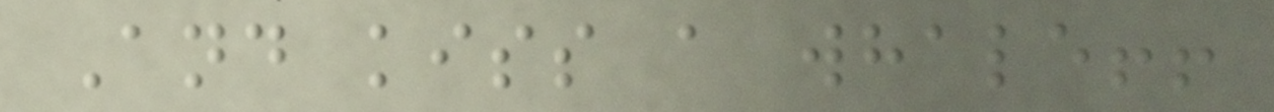And kiss a whale!!
